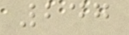247
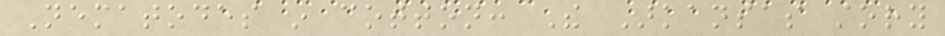Nematodes in cotton: The Arkansas story
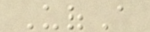UofA
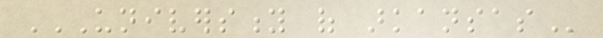UNIVERSITY OF ARKANSAS
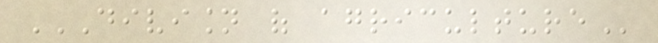DIVISION OF AGRICULTURE
